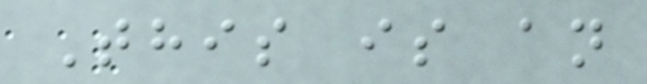This is an
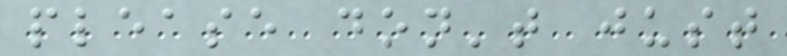please don't just
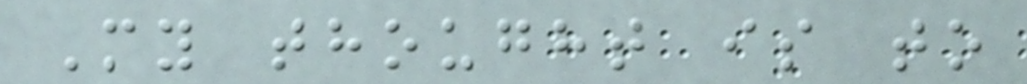My thought is to
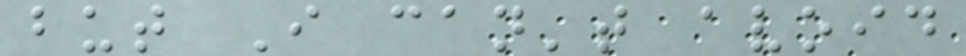but I can't avoid
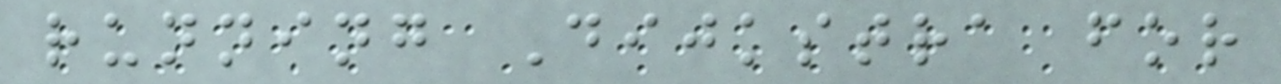running Dijkstra for
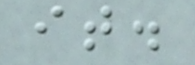it.
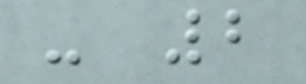- 2
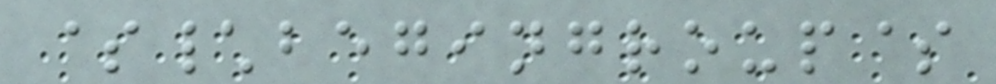$\begingroup$
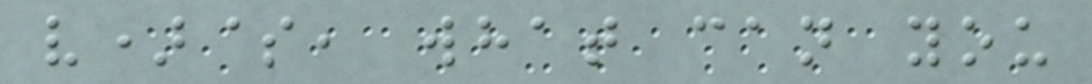v)$, what can you
